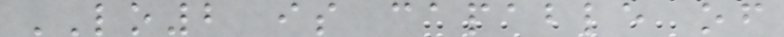LO2 is capable of
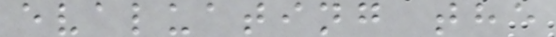evaluating the
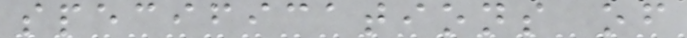specifications of
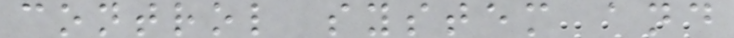control system and
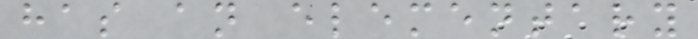has an elementary
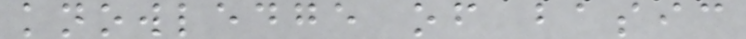knowledge of basic
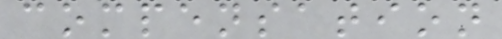compensation
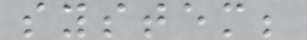system;
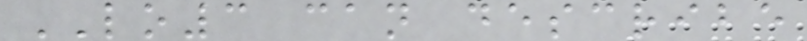LO3 can describe
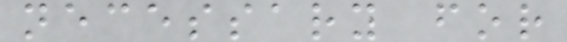necessary for
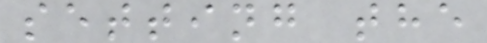setting the
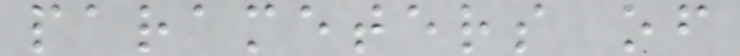parameters of
